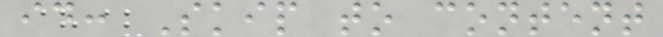id: Skip to content
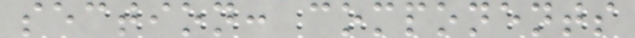section: components
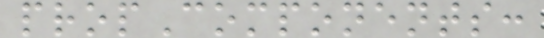propComponents:
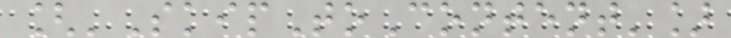['SkipToContent']
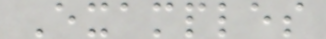Examples
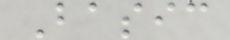Basic
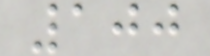100
